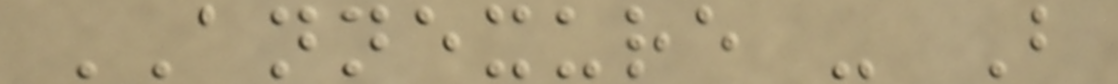ANNEXURE - B
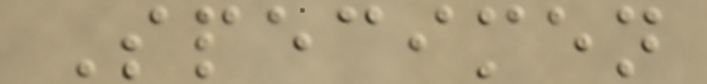Specimen
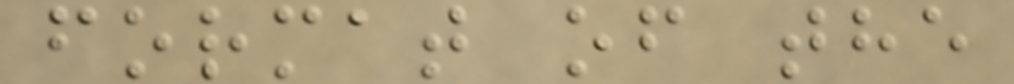format of the
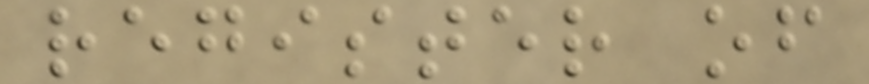register of
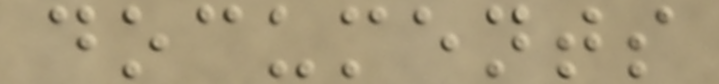documents
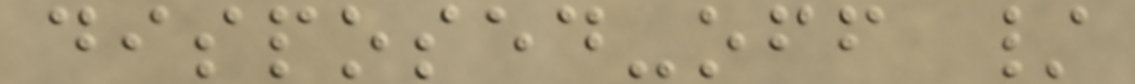disposed-off /
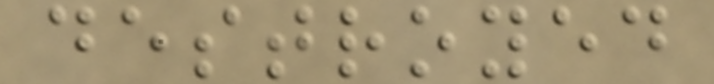destroyed
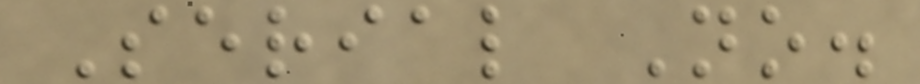Serial No.
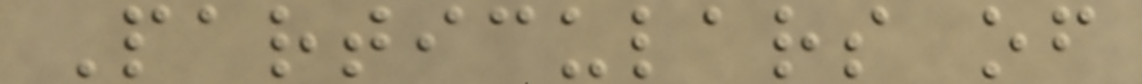Particulars of
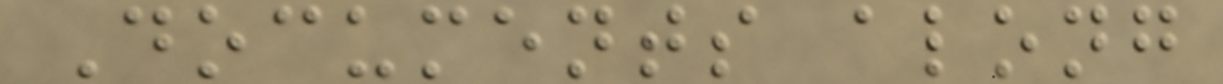Documents along
